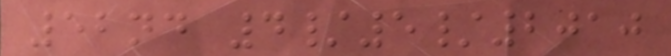52nd 4/5/2010
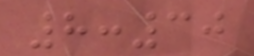8:30
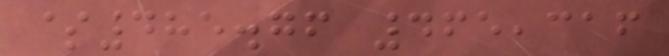$485.76 465,316
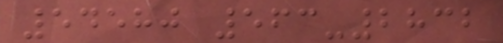54580 563-2832
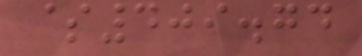$409.74
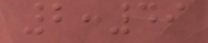2:49
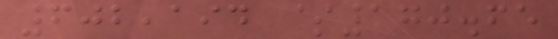602,194 $170.65
